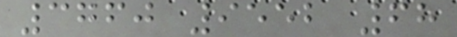3760 9552 68
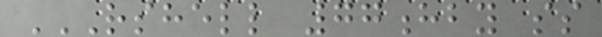RSHELL 77HBY SS
